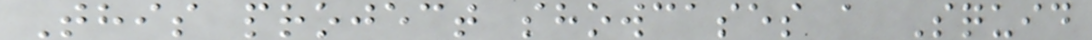This project showcases a Squid
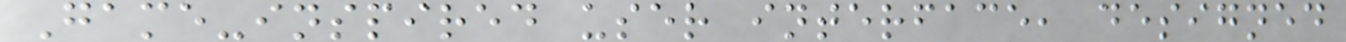Game-inspired user interface, designed
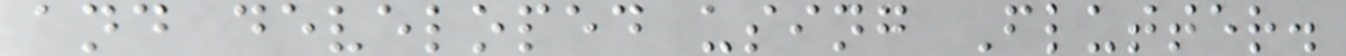and developed using Flutter.
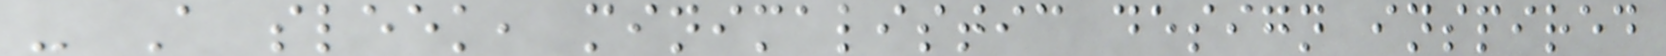- A sleek, minimalistic design inspired
